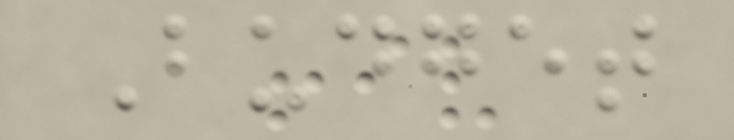Budget
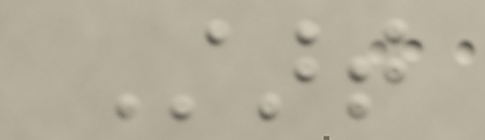Start
